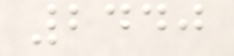2440
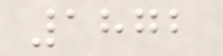1872
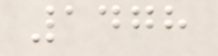1478
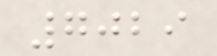7029
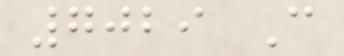7029 C
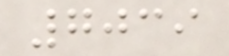7039
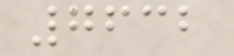7632
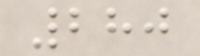280
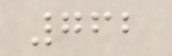762
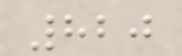820
